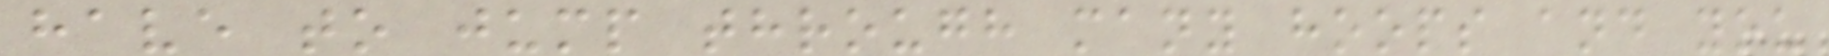have to jump through many hoops and you
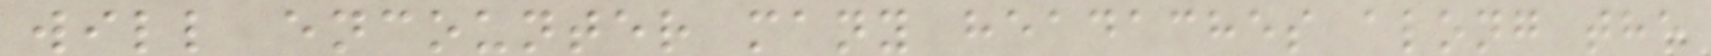will encounter many headaches along the
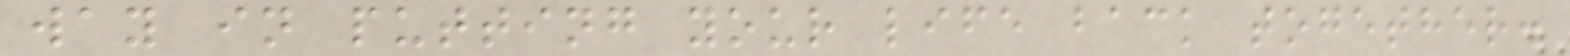way in putting your life back together.
